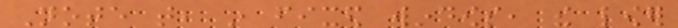Note that, in fixed windows, the lower
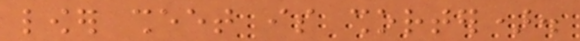lower sheet is shorter).
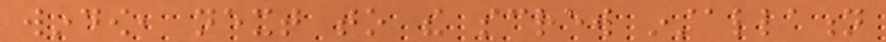window, next to the screw installation
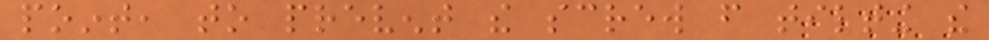point, to prevent the screw from tilting the
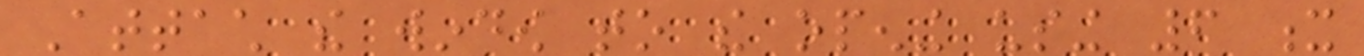Attach the window to the opening using 6 x
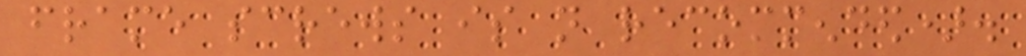frame screws is not recommended).
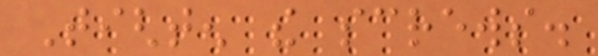Tighten the screws.
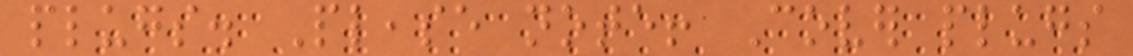plugs. Please note! Cover plugs
